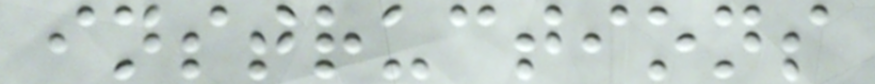instructions
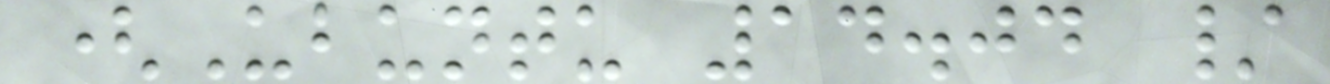(Ubuntu 14.04 /
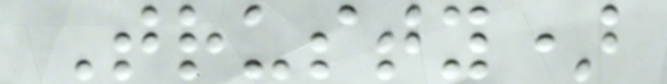Trusty)
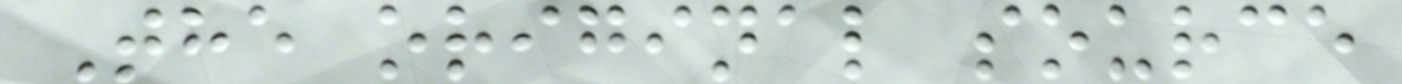The original source
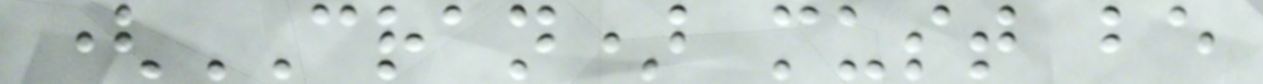(CRAN) must be
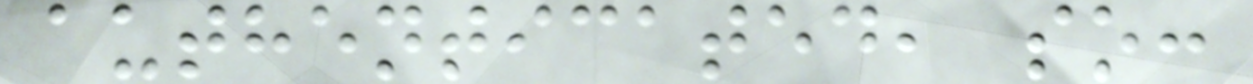authenticated, so:
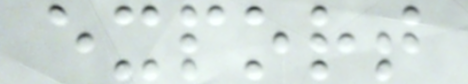export
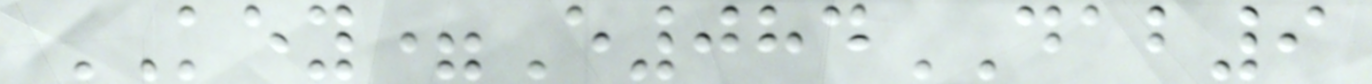KEY=E084DAB9
